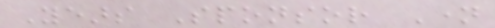Years Sponsor Name
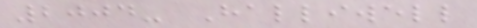2004- Halliwell
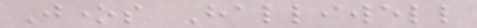Jones Halliwell
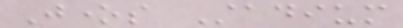Jones Stadium
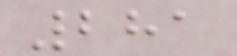281
